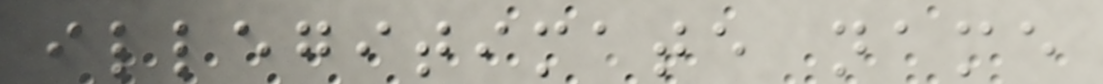illegitimate name
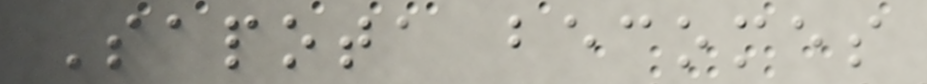Sapota becomes
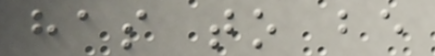has to be
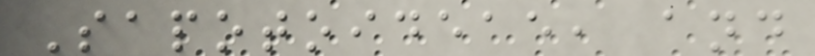Sapotoideae, and
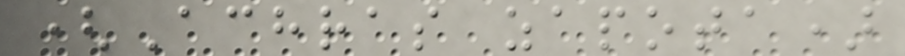(Achras zapota)
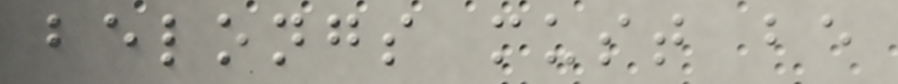belongs must be
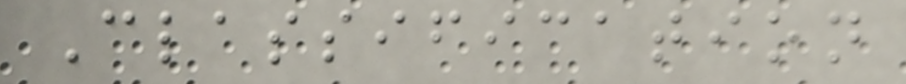Classification
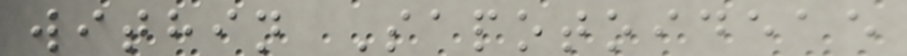within Sapotoideae
